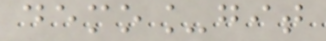demo_git
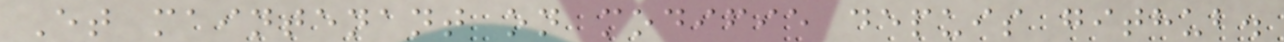Et maintenant on modifie depuis github.
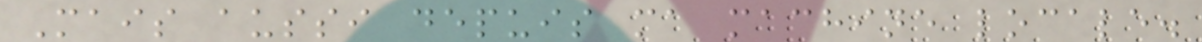Mais aussi depuis ma machine locale.
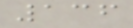136
